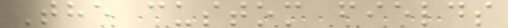The custom fields
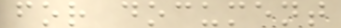for document
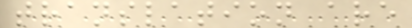translation are
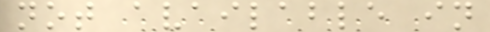not available in
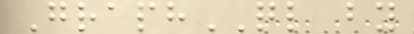GraphQL by
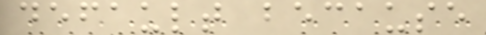default because
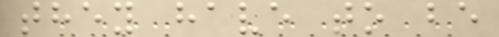they have to be
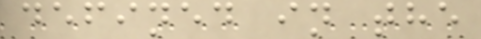defined in the
